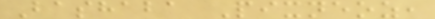Bashaba Pixneoz,
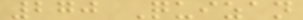270 Quizan
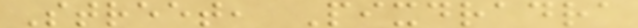Street, Pixdradra
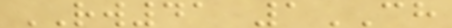RW41 1CH
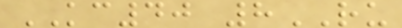KC40 8RU
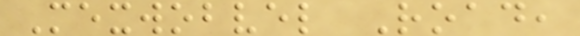Mexwobvel Road,
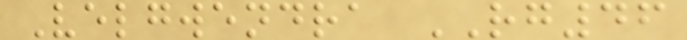Velgwendra RG46
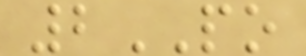2PO
